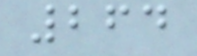264
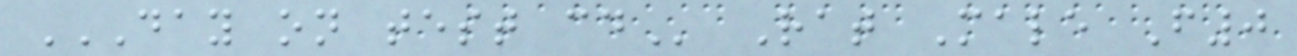DAY ON TEST CD Rat Male F0
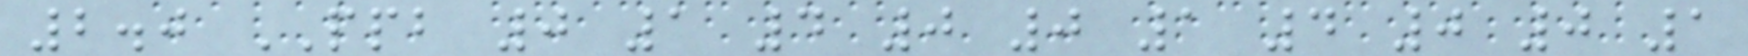2.0 PPB 0 1 4 0 0 1 4 0 0 1
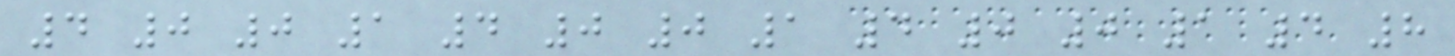4 0 0 1 4 0 0 1 4 0 0 1 4 8
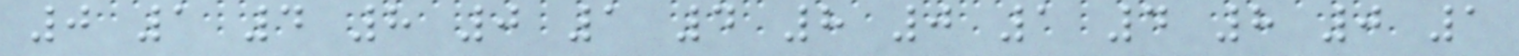0 1 4 8 0 1 4 8 0 1 4 8 0 1
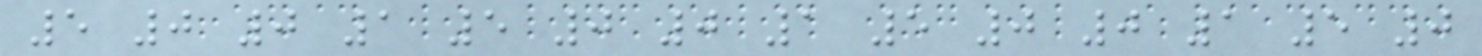5 0 0 1 5 0 0 1 5 0 0 1 5 0
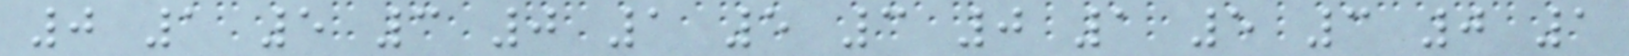0 1 5 3 0 1 5 3 0 1 5 3 0 1
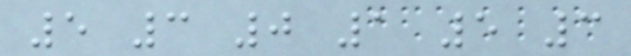5 3 0 1 5 3
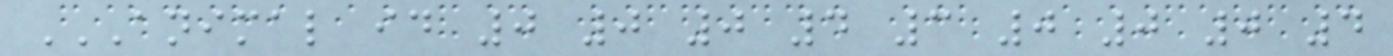ANIMAL ID 0 0 0 4 3 0 0 0 4
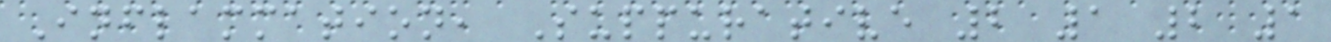Inflammation, Suppurative 2 1 2 1
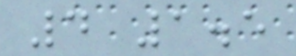4 1.5
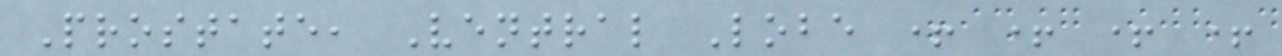Prostate, Ventral Lobe + + + +
